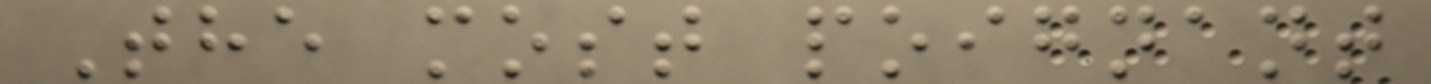The most poignant
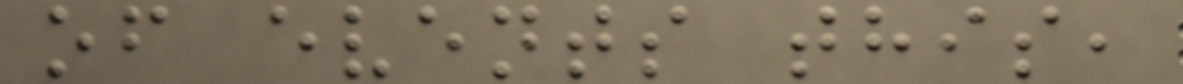of events this,
